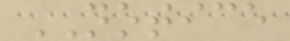NOTICE
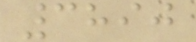3890
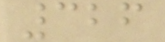326
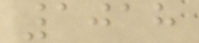1018
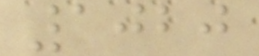1020
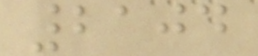2104
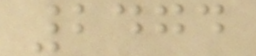2474
